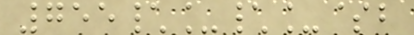755\_\_$b
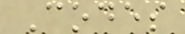Codes
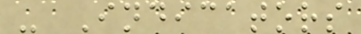- Indicators
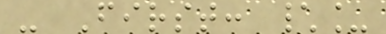- First: \_
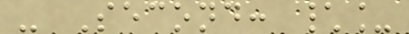- Second: \_
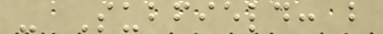- Subfield: b
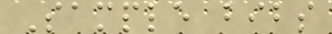Sample bibs
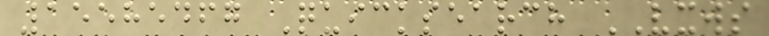15585467 Quicksearch VXWS
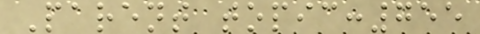Parent topic:755
